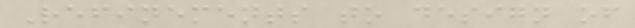Refinements to design of
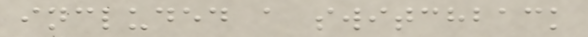included a switchback
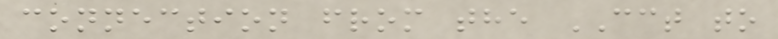connection from the CCT to
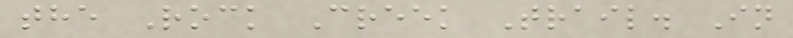the Rock Creek Trail. In
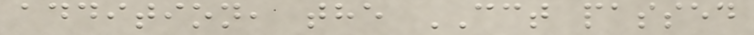addition, the CCT passed
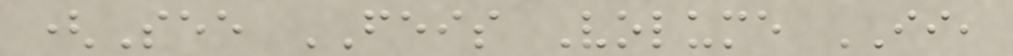(See FEIS Volume II,
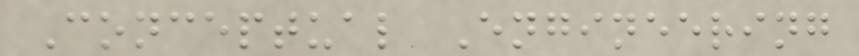Conceptual Engineering
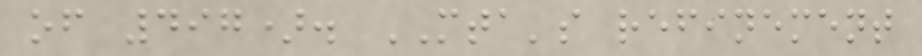of 497). MTA's refinement
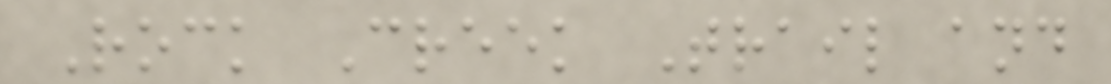Rock Creek Trail and
